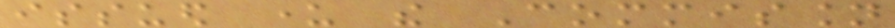issued under the Commission
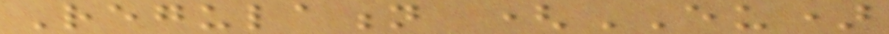Regulation (EU)
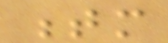tm
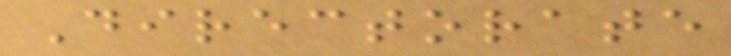Directorate
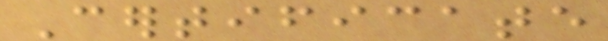Certificate
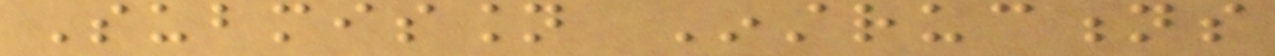Submission Instructions
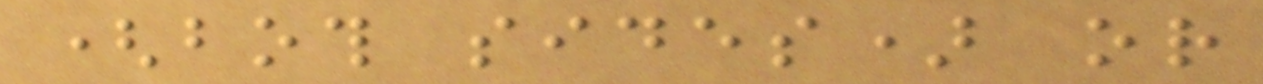(both sides) or
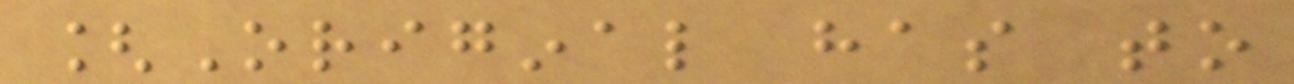[Original has to
